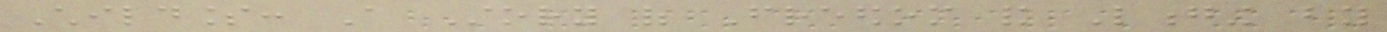Childless: A Story of Freedom and Longing by
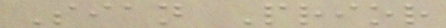Sian Prior
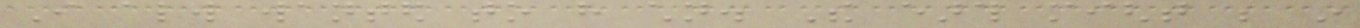I always wanted to have children. The earth might be in
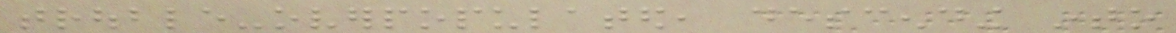trouble-overpopulated, descending into
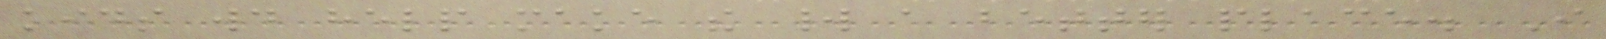kids would help make the world a better place. I
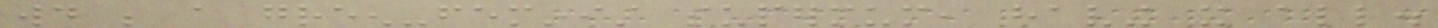would be a green-feminist supermum, having it all.
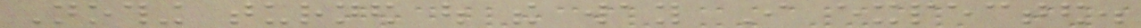Nothing turned out the way I expected.
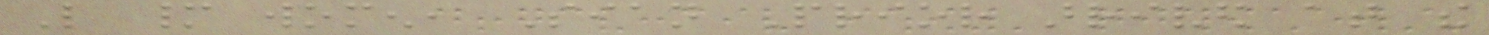Like many women, Sian Prior arrived at the
